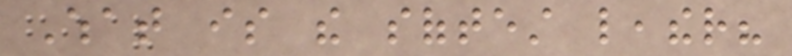What is the softest leather?
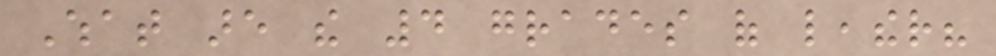What are the 4 grades of leather?
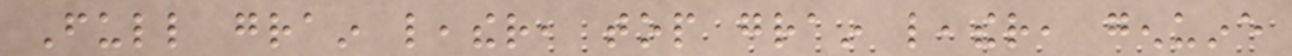Full grain leather, top grain leather, genuine
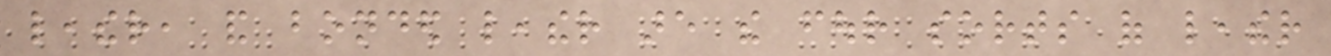leather, and bonded leather are the four sorts of leather
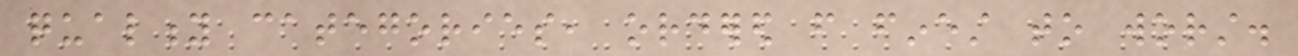quality categories, ordered from finest to worst.
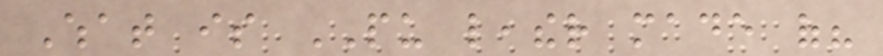What is PU leather made of?
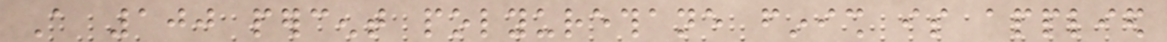A 100 percent polyurethane finish is applied
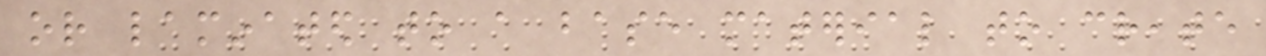or laminated to a base material to create
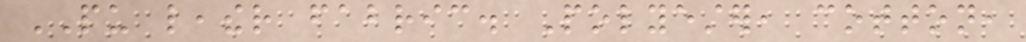PU leather fabric. Polyester, cotton,
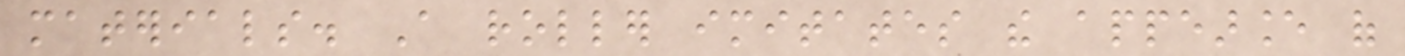materials. A roller imitates the appearance of
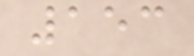153
